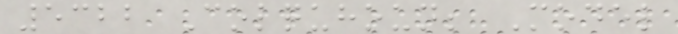5322 Colquhoun; Model
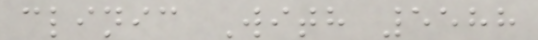clinic With 5588
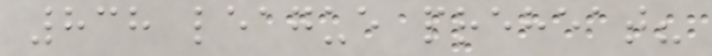838 league preheat?
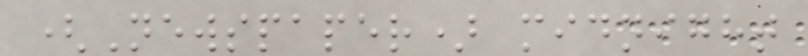(Newspaper) midnight
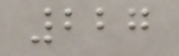227
